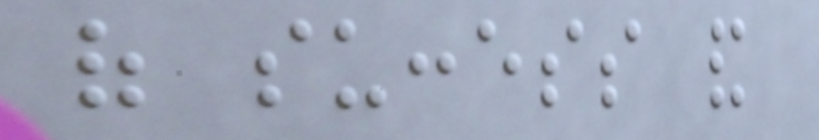of success and
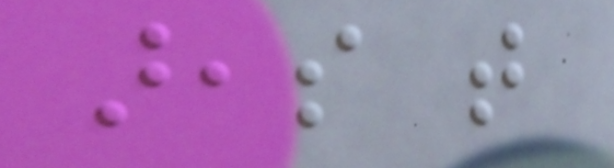areas that
